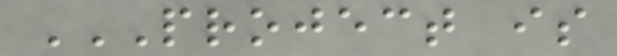PROJECT IS
